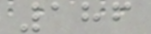186
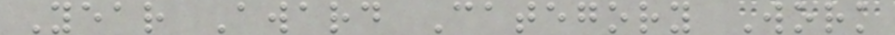Year Award Category Work
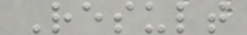Result
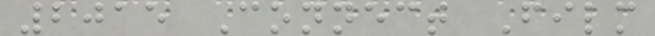2015 Connect Film
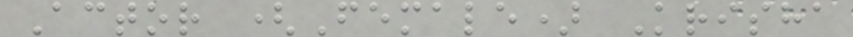Actor (Female) Krisha
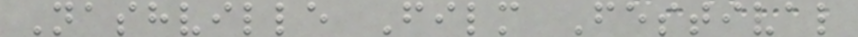Nashville Film Festival
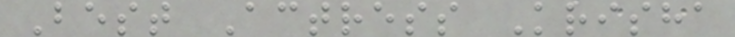Best Actress Krisha
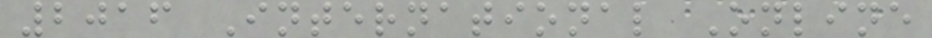2016 International Online
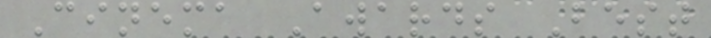Cinema Awards Best
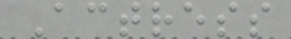Actress
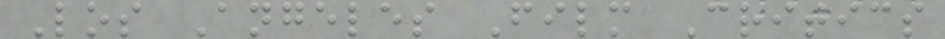Los Angeles Film Critics
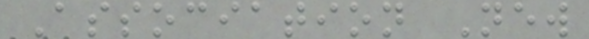Association New
